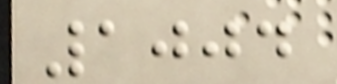1004
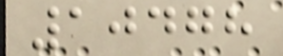10478
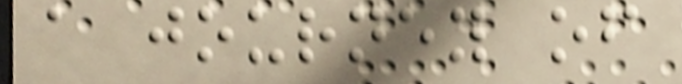a journey of
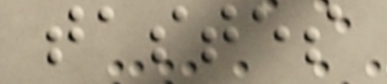tastes
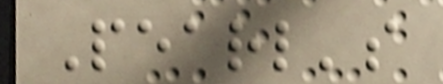Pearl's
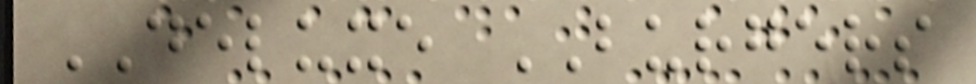DELUXE BURGERS
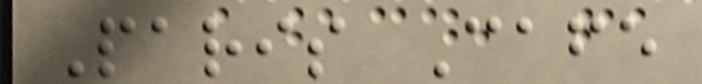Paris Cafe
